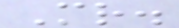Mr.
